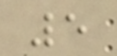5
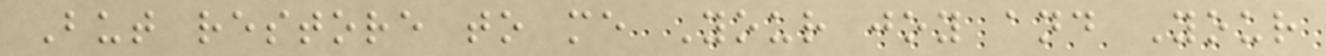But restore to me Your joy and Your
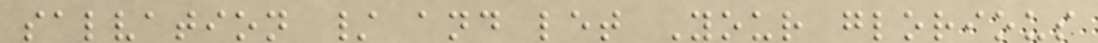salvation / and let Your glorious
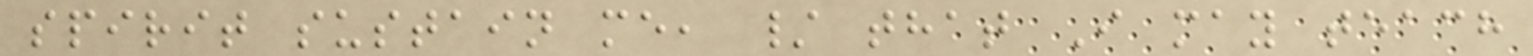spirit sustain me, / that I may teach
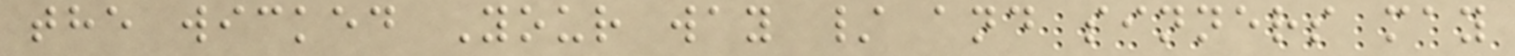the wicked Your way / and sinners may
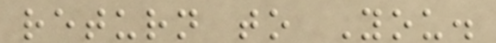return to You.
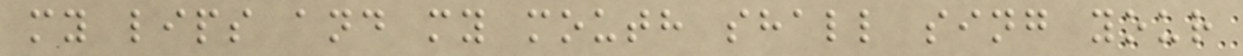my lips and my mouth shall sing your
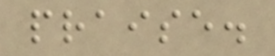praise.
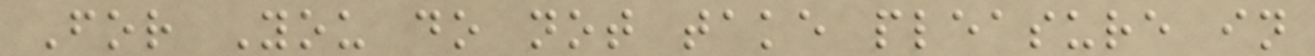For You do not take pleasure in
